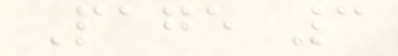Page 3
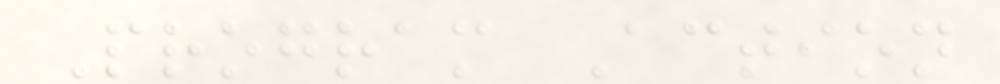Program Action
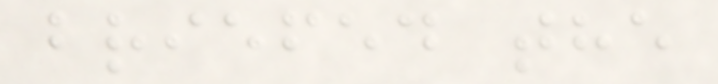briefed the
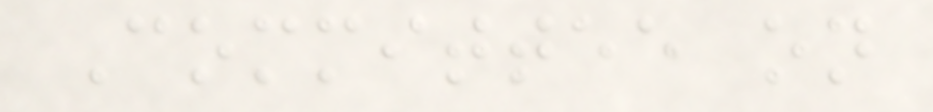Committee on
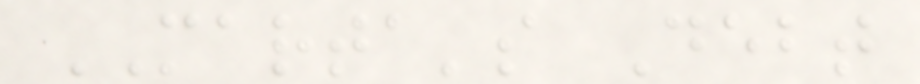MARTA's Debt
